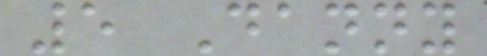5 Danny
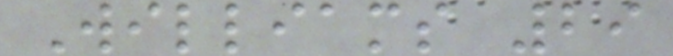Williams 29
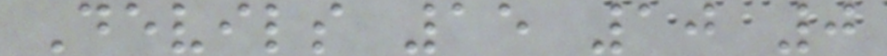Devils 15 10 0
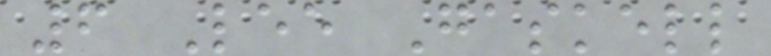6 Lee Gaskell
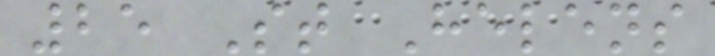25 St Helens
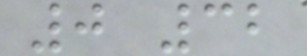0 32
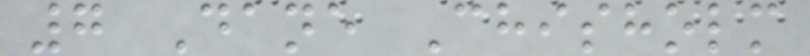7 Dane Chisholm
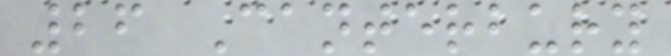26 Canterbury
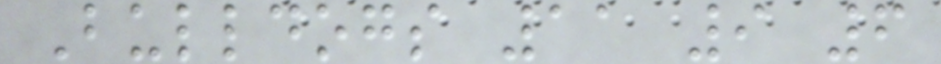Bulldogs 11 9 6
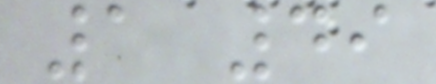1 49
